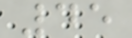45
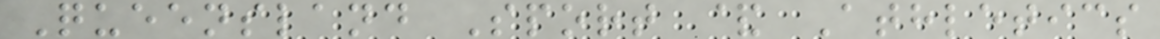Queensland Sport & Athletics
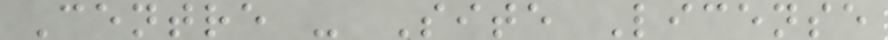Centre - Site License
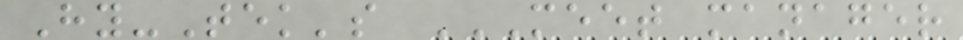Hy-Tek's MEET MANAGER
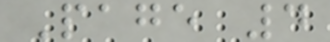Page 4
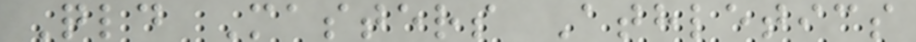Qld Masters Athletics
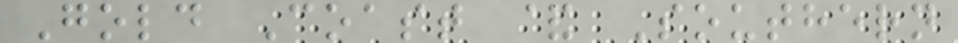Gold Coast & Southern
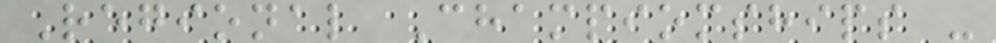Regional Champiomships -
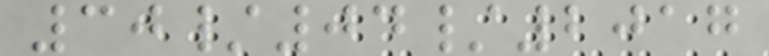30/04/2017
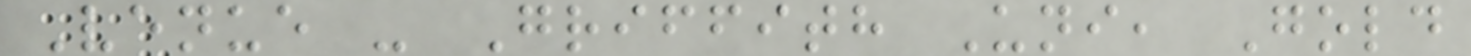Venue - Griffith Uni, Gold
